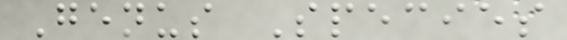Genus Species
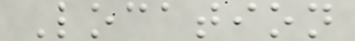Location
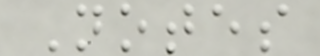Notes
